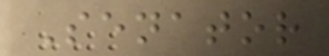Senator
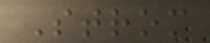Strom
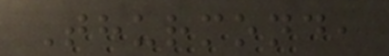Thurmond,
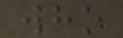who
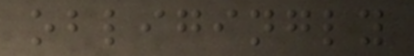obligingly
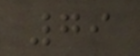79
